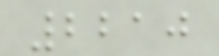2210
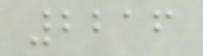2216
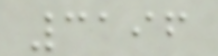3196
